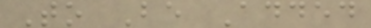To Be Added
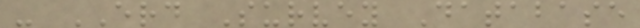- ERD Survey Database
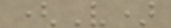(V)
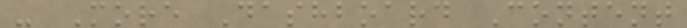- More Dashboard Content
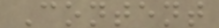Content
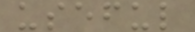useful
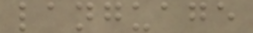language
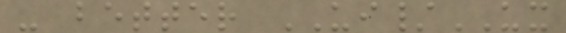- better UI/UX
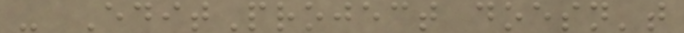- EditProject doesn't
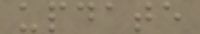update
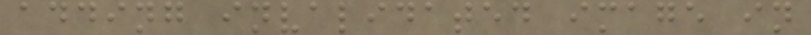adding invalidated image in
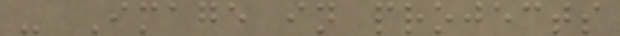- Image in projects
